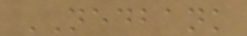NEDBANK
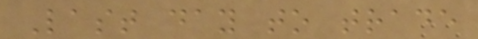Last day to trade
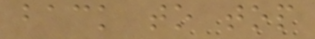back to top
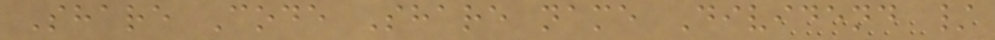Share Code Share name Dividend /
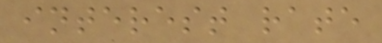interest rate
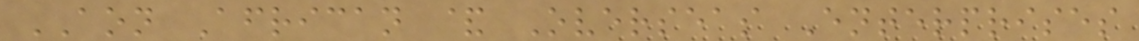AON African & Overseas Enterprises
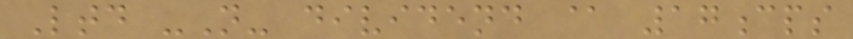Ltd -N- dividend @ 17cps
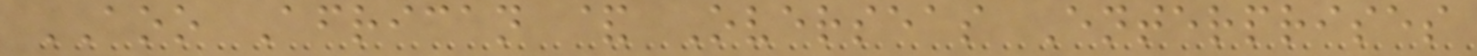AOO African & Overseas Enterprises
